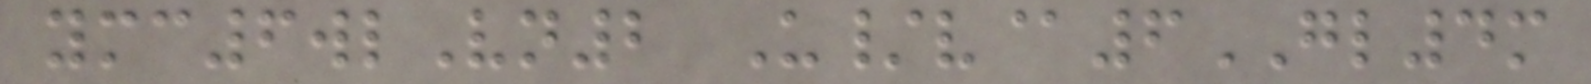ymc6wlVn2 U/v@6GL4m
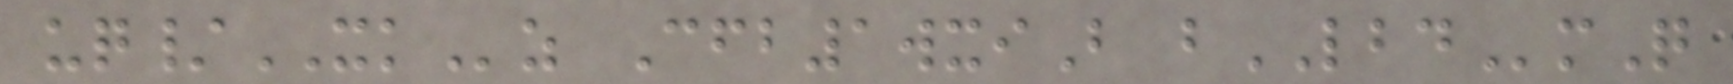uq/XKz Cfb1wxiB bLBDmQ
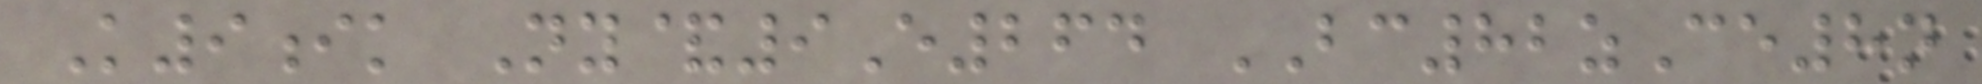K9ik Ny&9E264 BC82zCe8n
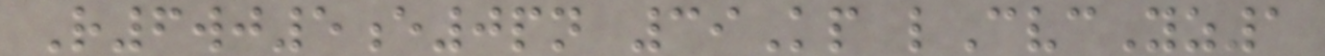R6wj5e0pn 39Kp lCvcYz1
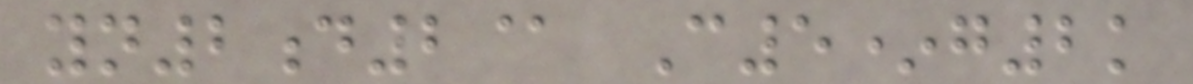yn2d2@ C5*g2k
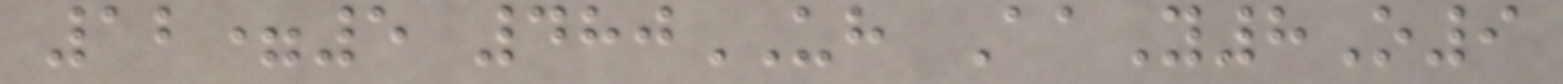12=5 480UH AaY8O9
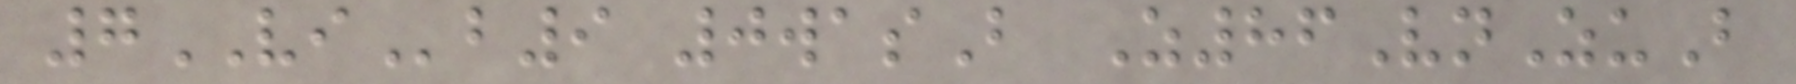7VIb9 0wasB Z86VnZuB
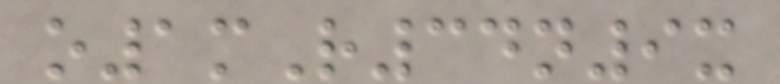o1mR34n9x
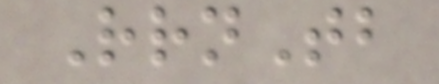RrnTb
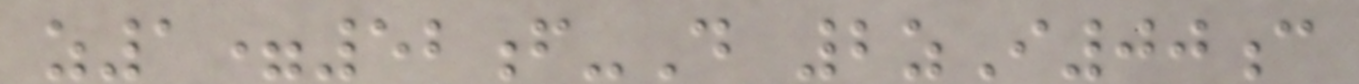z1=52f-D 2zI00c
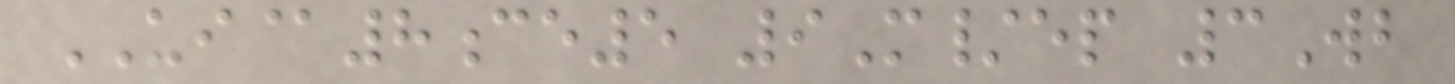UI@8ce5 9M/ep 3Wb
